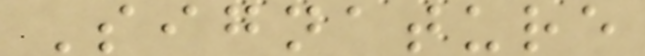Signature
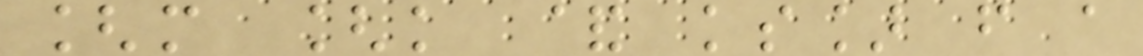[m [k & ks] f a
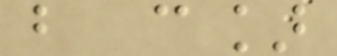b c]
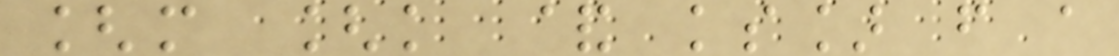[m [k & ks] f a
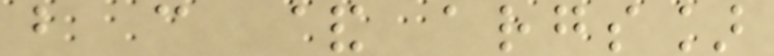b c & args]
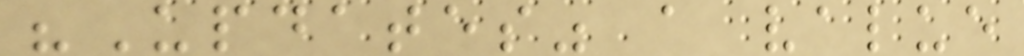"Updates" a value
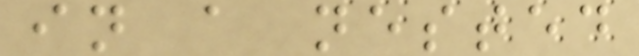in a nested
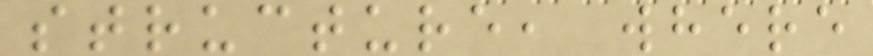structure, where
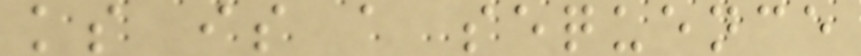ks is a sequence
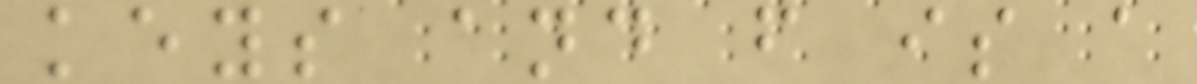keys and f is a
